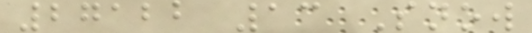27122 13 Snow
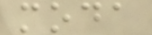moda
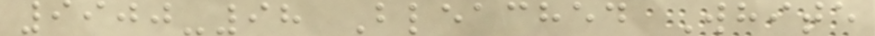9900-98 Bleached White
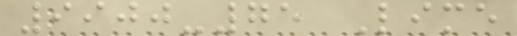9900-75 Lime
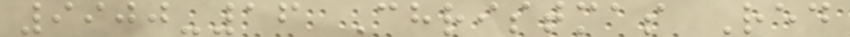9900-16 Christmas Red
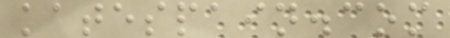katespain.com
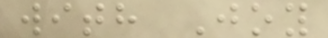with Joy
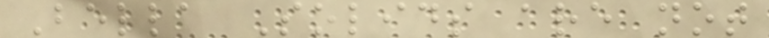Bella Solids are not
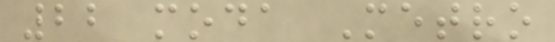22 moda Metro
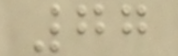77
